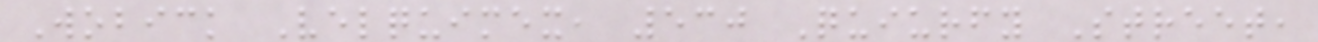Wobick Velquimex, 530 Quiurfy Street,
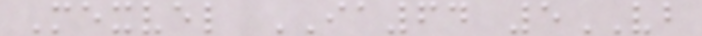Mexvel IA64 5VB
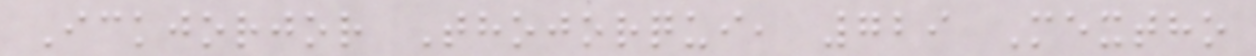Ickjorjor Thojorqui, 729 Mextho
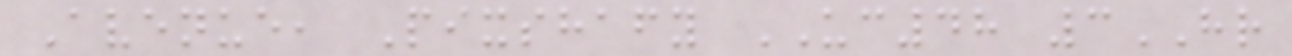Avenue, Pixshafy UC48 3HR
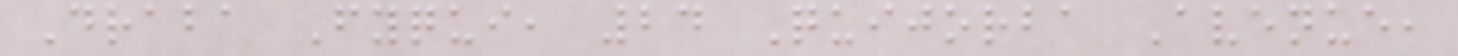Draba Fyqui, 24 Quijorba Avenue,
